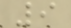9
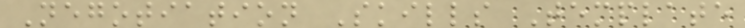Negotiation Skills Template
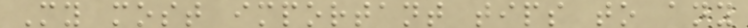My most important tips to any
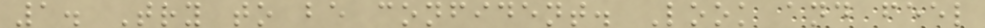1. Try to be confident. Look and feel
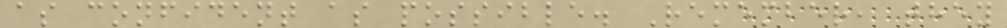as confident as possible. Remember, they
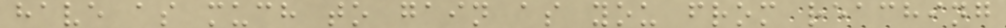have as much to gain as you from reaching
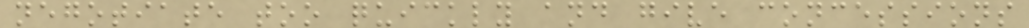negotiate too quickly and give concessions
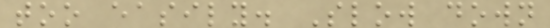too easily. Slow down
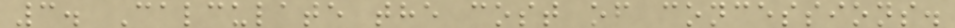3. Calculate the cost of concessions.
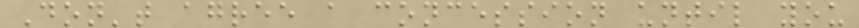Don't agree a concession until you
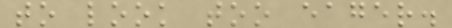to look too eager.
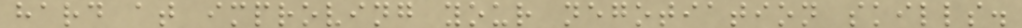hard at improving your negotiation skills.
